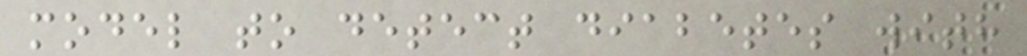model to detect diabetes with
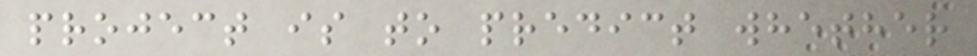project is to predict whether
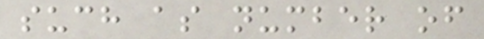such as number of
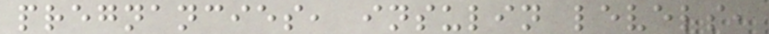pregnancies, insulin levels,
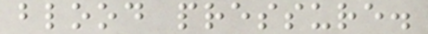blood pressure.
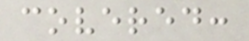covered:
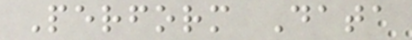Perform Data
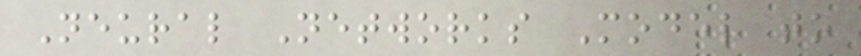Neural Networks Model to
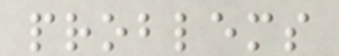problems
